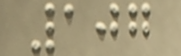107
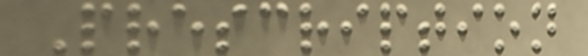Prescription
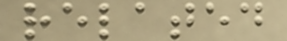related
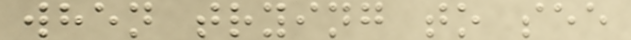when trying to see
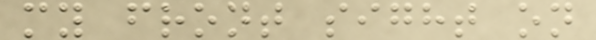my front sight on
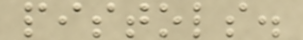pistols.
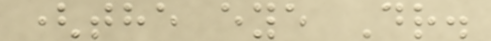(the eye Dr.
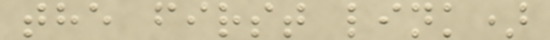the first link)
